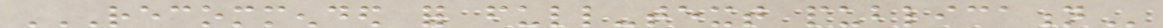RECOMMENDED FOR FULL-TEXT PUBLICATION
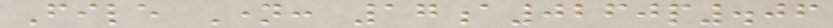File Name: 17a0260p.06
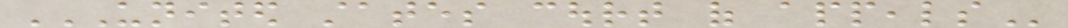UNITED STATES COURT OF APPEALS
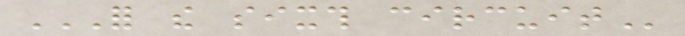FOR THE SIXTH CIRCUIT
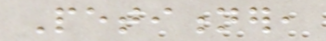Petitioner,
